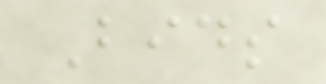Bids
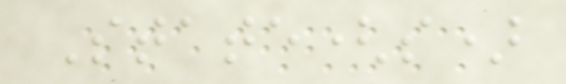State(s)
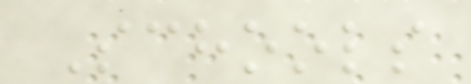Schools
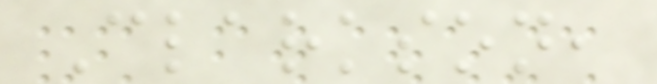Clarkson,
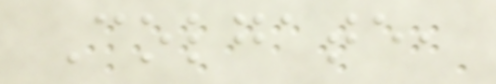Colgate,
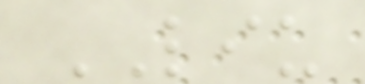LIU
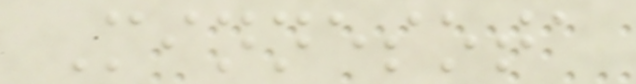Minnesota
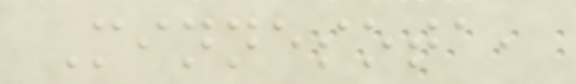Minnesota,
